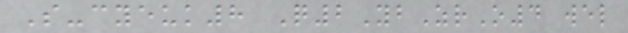S-cyeuk8 Q2YbZrO4 wel
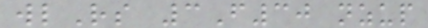wlRs 3F30 nzup
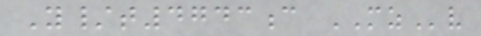Y/t4743c MZv
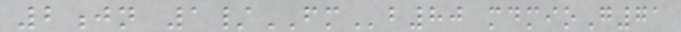2jn 1/FMb80 mdmioG71
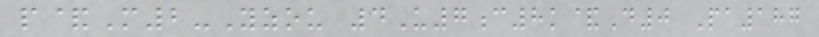p&M2-Yzou 4U7c8k&D0 Pa187
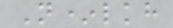N*lkh
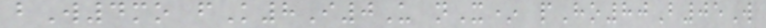bW4mo fK8I0U nX* pHo80B05W
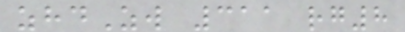zhdZw 311 rg8
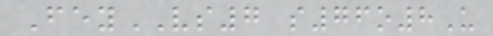FeyVS7 s76o8U
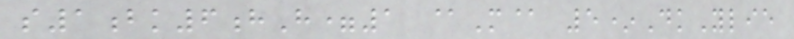s1bk6hH=1 @M@ 5*DkYlie
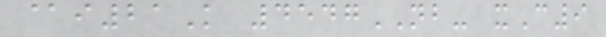@i21K 4547NB- xC9
